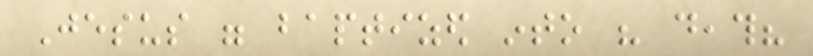Jesus were baptized into his death?
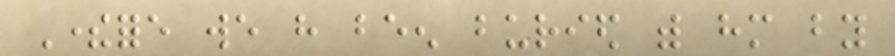Therefore we have been buried with him by
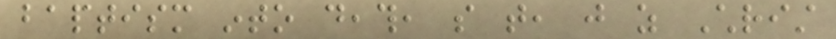baptism into death, so that, just as Christ
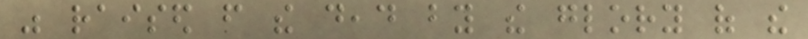was raised from the dead by the glory of the
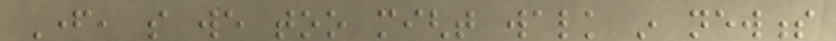Father, so we too might walk in newness
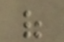of
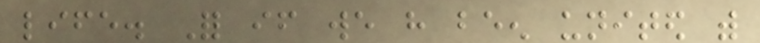life. For if we have been united with
